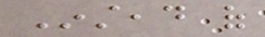Instead of
